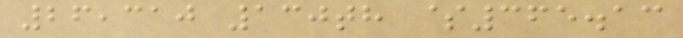26,310 130th $365.13
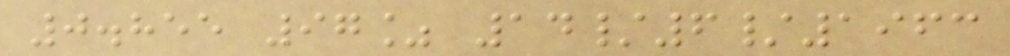0.855 97% 14/6/1963
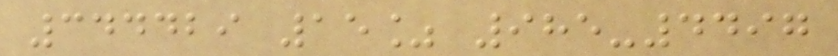344429 15% 985-4497
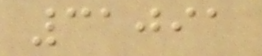31091
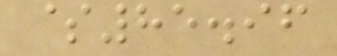$85.96
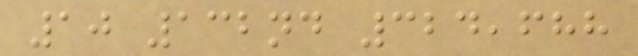10 132nd 324,688
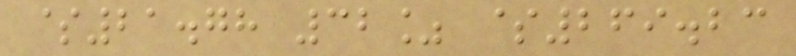$21.78 32% $269.23
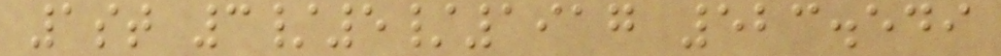1st 3/5/1917 523.549
